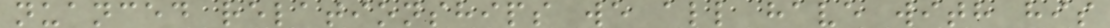nuanced relationships we all have with his
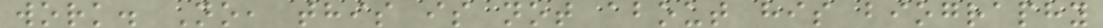work. No, this is not about his biography
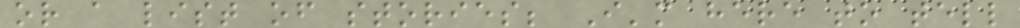or a list of stories; I'm here to tell
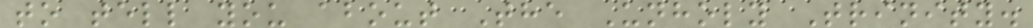to tell you about The Unholy Trinity.
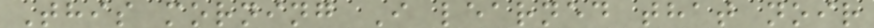This morning I learned that noir
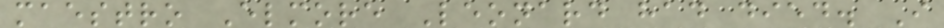maestro Elmore Leonard had died. I
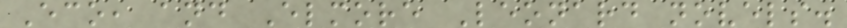Eco, and Elmore Leonard novels.
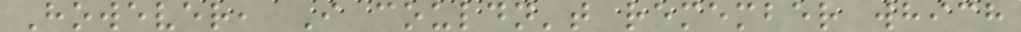However, I couldn't remember which
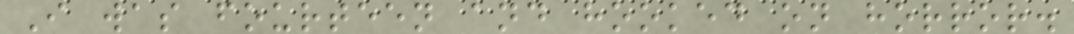I was fourteen and hooked on horror.
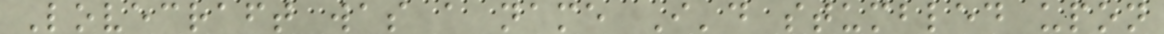Lovecraft was a name I'd stumbled upon
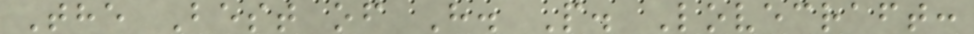The Best of H. P. Lovecraft:
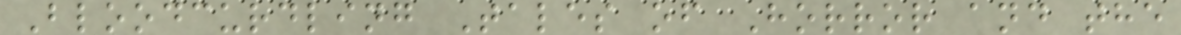Bloodcurdling Tales of Horror and the
